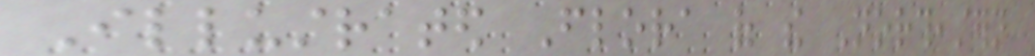Illustrated Flora of the Northeastern
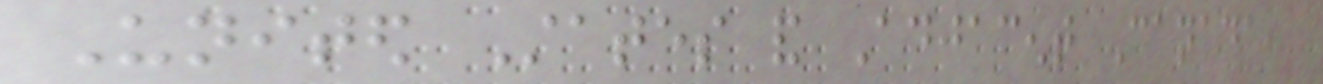United States and Adjacent Canada,
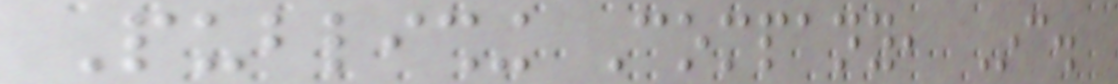Publishing Company, Inc.
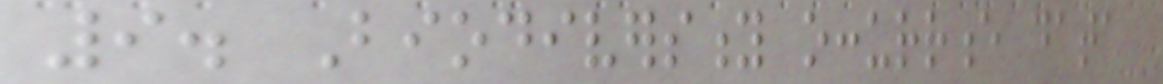9. Biodiversity occurrence data
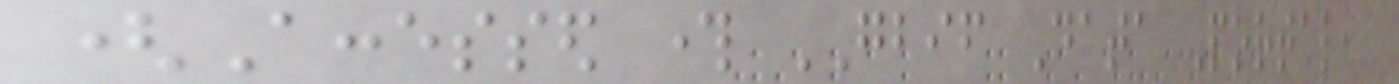(Accessed through GBIF Data Portal,
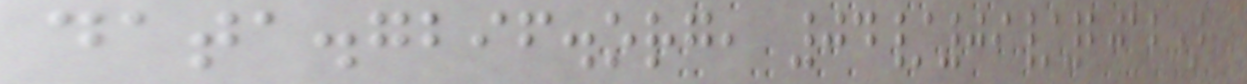data.gbif.org, 04/09/2012)
